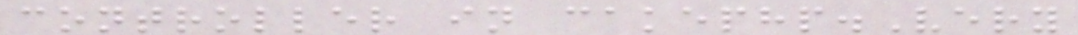controller in cakephp.Very
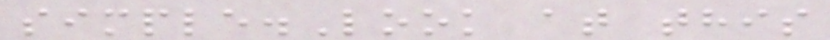simple.Look at this
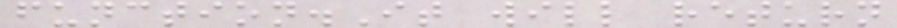function.It will return
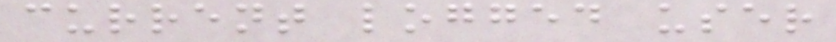current logged user
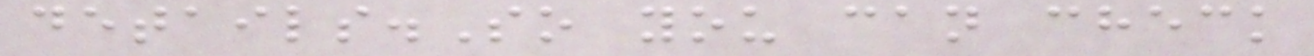details.So you can check
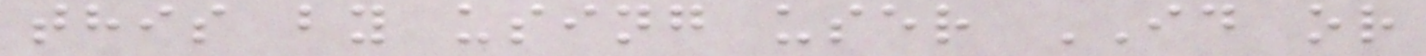this by using user ID or
